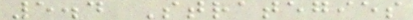5.4 Strategies
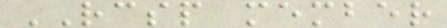RCSP member
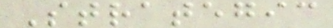Strategic
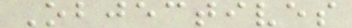Objectives
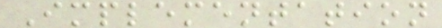Implementation
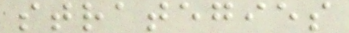strategies
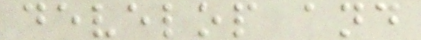develop and
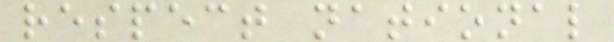respect national
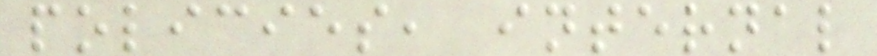policies, internal
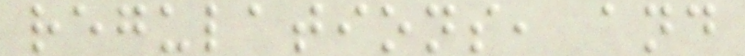regulations, and
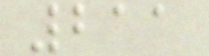211
